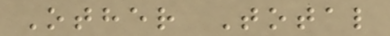Other Total
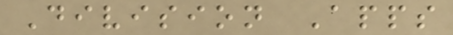Division Apps
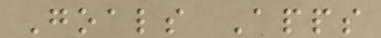Goals Apps
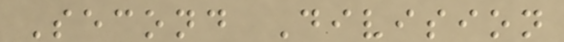Second Division
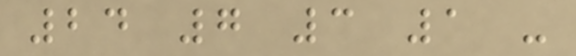24 7 3 1 -
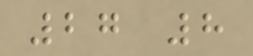27 8
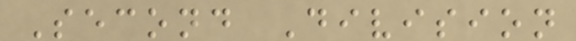Second Division
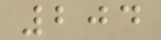204
